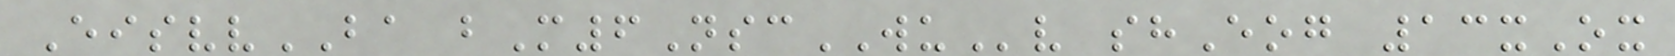EisvvBA bM6NscWUv shEog 13xOx
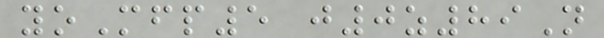yoMfp5 j0z89N
